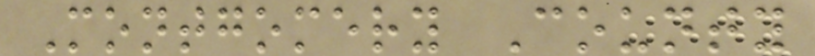Montgomery County
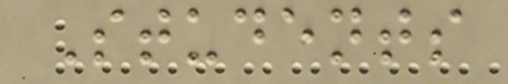Students
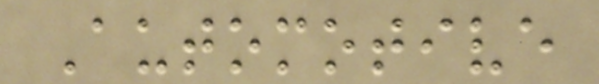Automotive
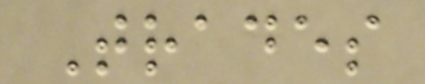Trades
